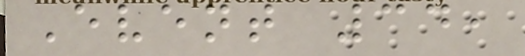Event 34,
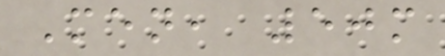Men, 50m
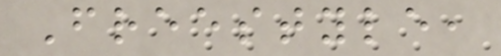Freestyle,
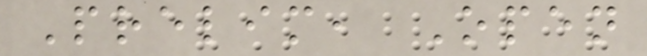Prelim, Open
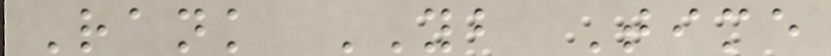Rank YB Time
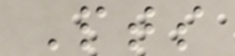Pts
